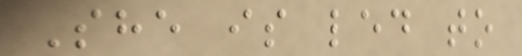She is led to
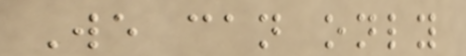We can only
